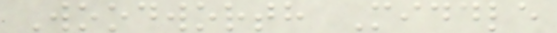Woodworth Middle
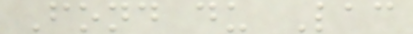Fond du Lac
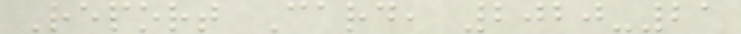Report Card, 2020-21
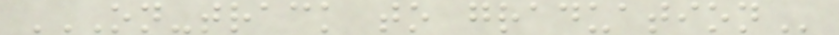ON-TRACK TO GRADUATION
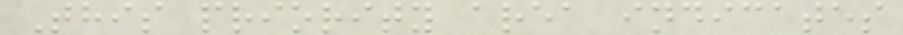This priority area indicates
